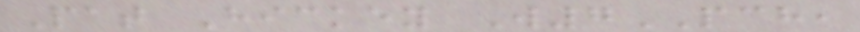Pat Hickey W7PCH,
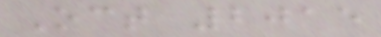Oct 2015
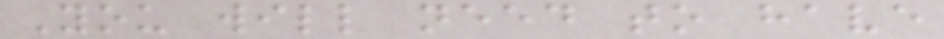You will need to have
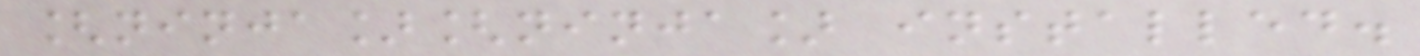[ninja][ninja] installed.
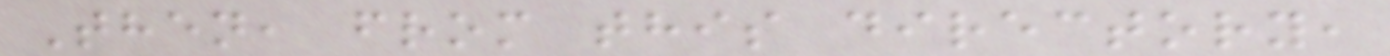Then, from this directory,
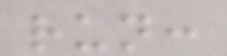run:
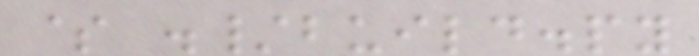$ ./build.py
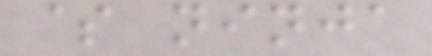$ ninja
